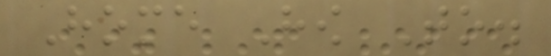Home How To.
